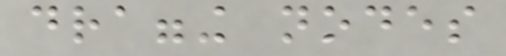dragging nodes
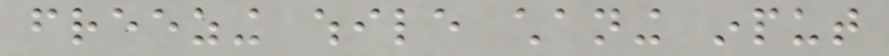freezing while chaning input
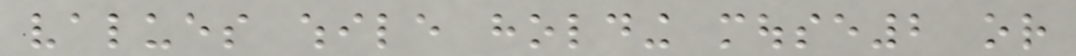values while holding mouse2 or
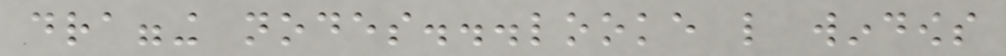dragging nodes...looke like windows
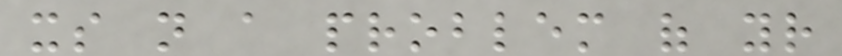its not a problem of your
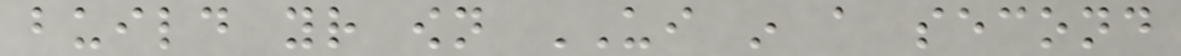build your own UI in a second
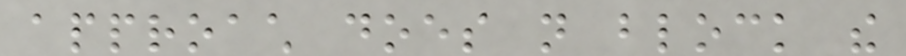approach does not block the
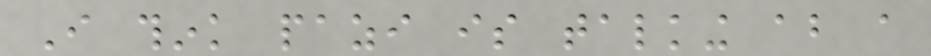I think pazi is talking about a
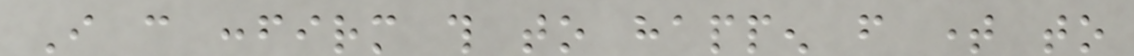I can confirm this to happen from time to
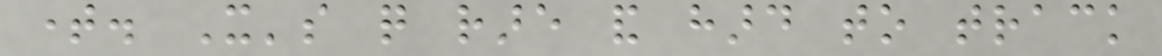time. It's quite rare and hard to track
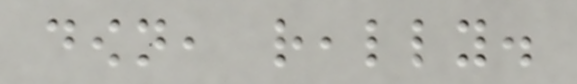down, really.
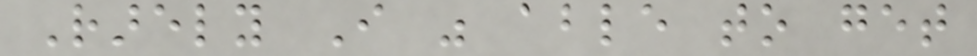Rarely I was able to get
